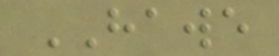HAWE
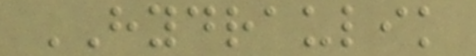HYDRAULIK
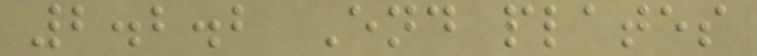2.2.2 End plates
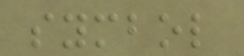symbol
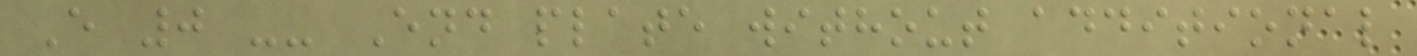E 0 -- End plate without additional
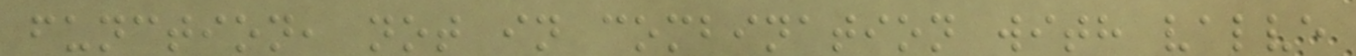function, not in combination with valve
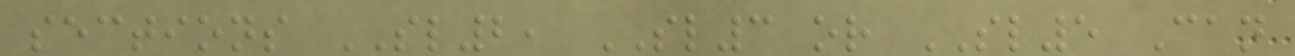sections SL2, SL3 or SL5 Can
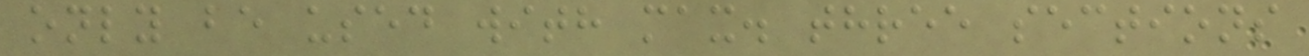only be used with max. three sections
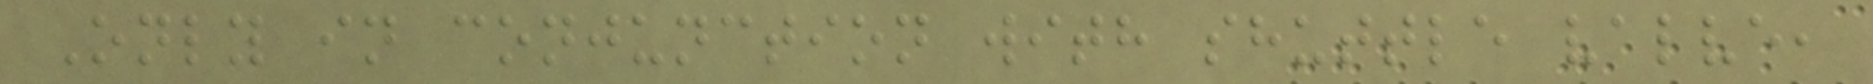Only in conjunction with shuttle valve,
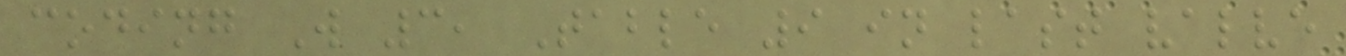coding W 3, Table 9 in last valve
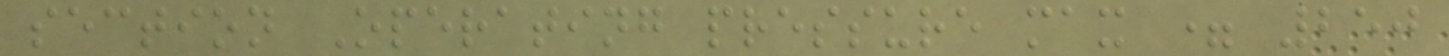section Operating pressure max = 250
